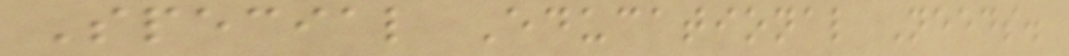Special Educational Needs.
